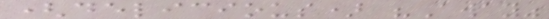(delicious) "Away"
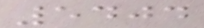5404
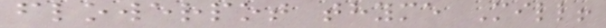flowerpot thyme Mill!
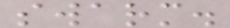swarm.
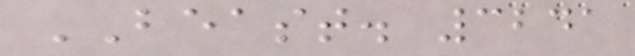BEAST. 3241
